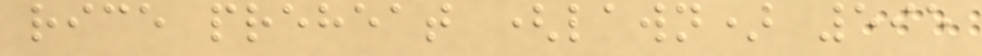rice preheat (lawn) 595
